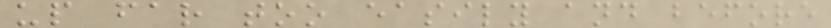up far too easily and before
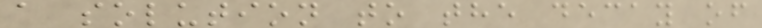a solution to the decay of
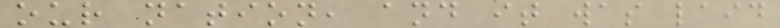our nation, and it was laid
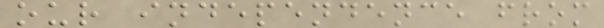our independence from
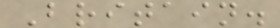Britain.
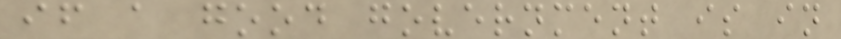if a good government is in
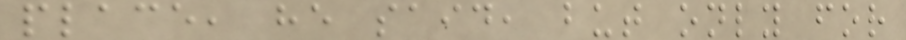place, he said, but only for
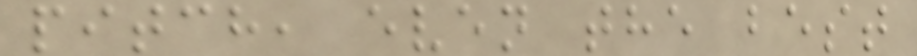pitch, even the best
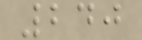240
